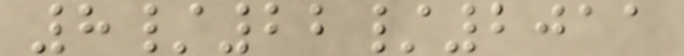8/22/2011
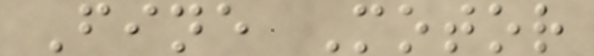Fine Motor
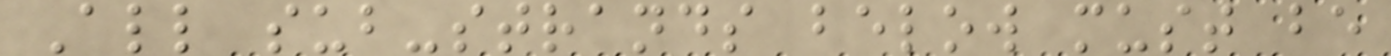All sub-strands below must be
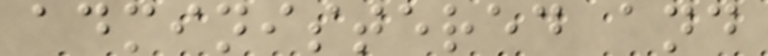administered and
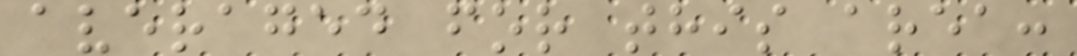averaged for this area:
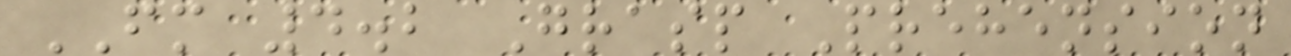FM 4.2 Grasp Prehension
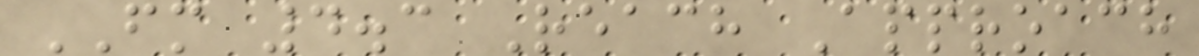FM 4.3 Reach Approach
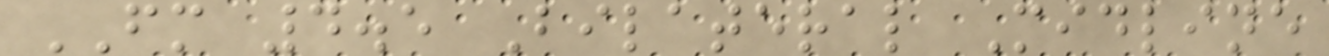FM 4.5 Bilateral Midline
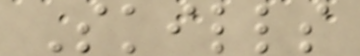Skills
